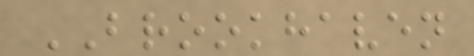BROOKHAVEN
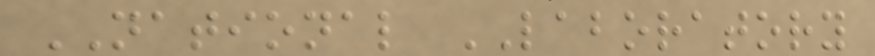NATIONAL LABORATORY
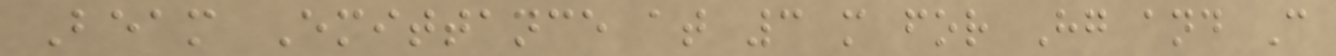Beam Emittance at 3 m for Hg and C
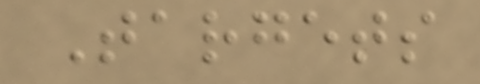Targets
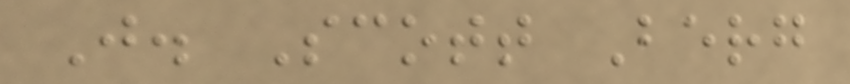J. Scott Berg
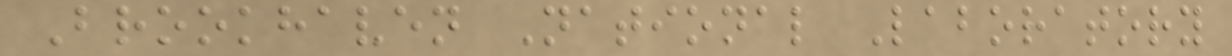Brookhaven National Laboratory
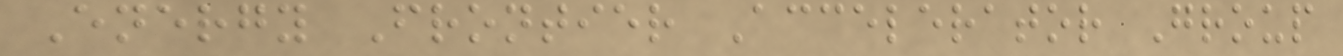Energy Frontier Accelerator Group
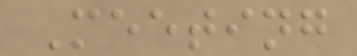Meeting
